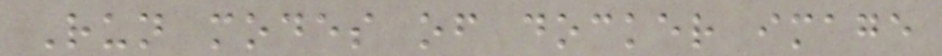Run modes of docker image
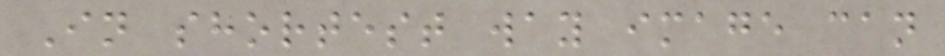In shortest way image can
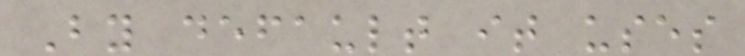By default it uses
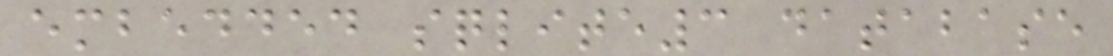embedded sqlite3 database
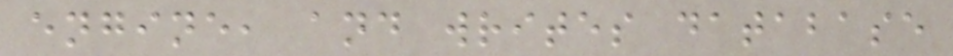engine, and writes database
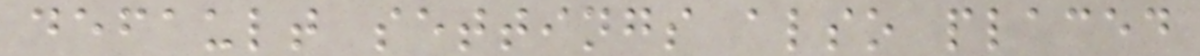default settings also placed
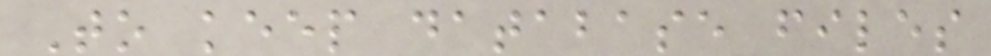To keep database files
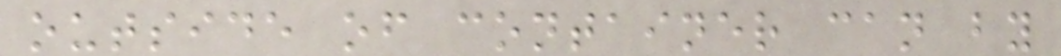outside of container can by
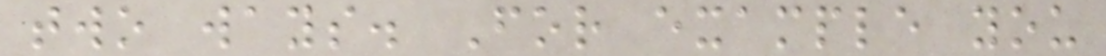two ways. For example you
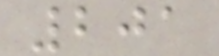201
